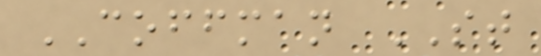COFFMAN ST
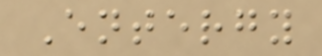Entergy
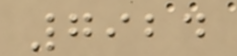7924
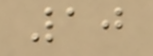10
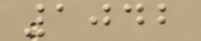1042
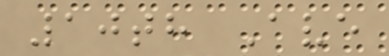10th Ave
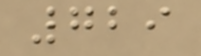729
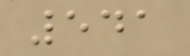541
